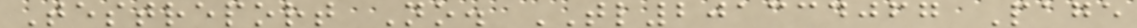Testreport No. TL201334067 Page
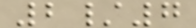2/7
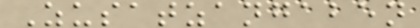Zusatzangaben
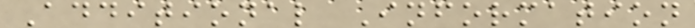Additional Information
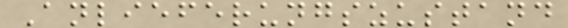Anlieferungszustand
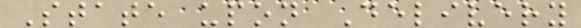State upon Delivery
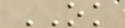OK
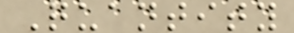Quantity
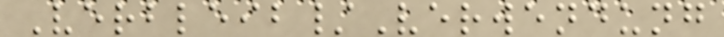Verbleib/Verwendung
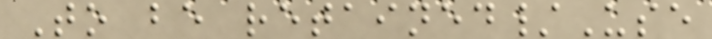To be retained/Use
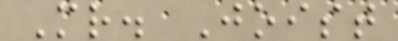Mr. Joist
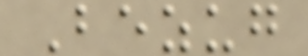Bezug
